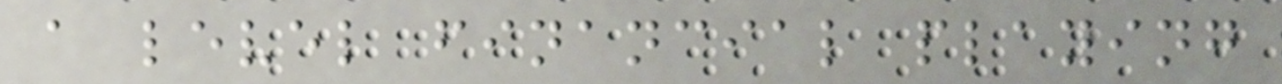a level financial playing
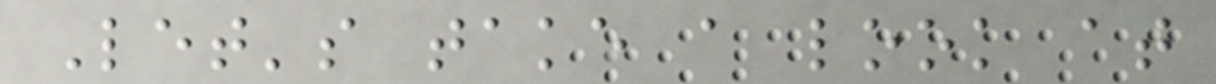Let's take a look at
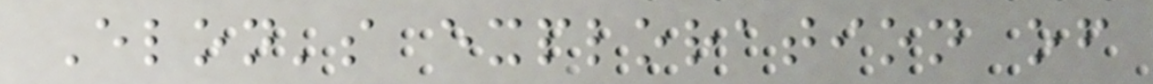Elon's exploration of
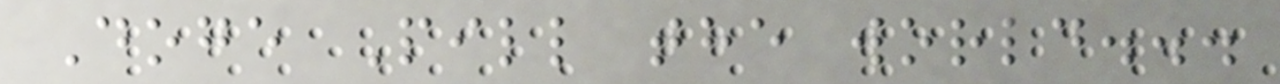Doge Pill the world...
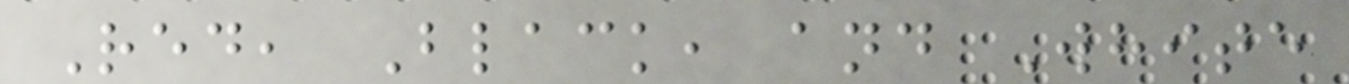Red, Black, and White
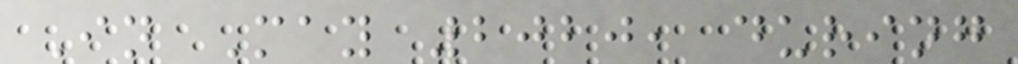In May 2020, during
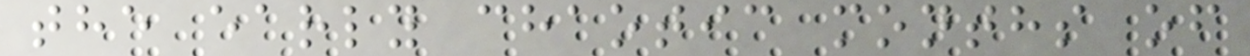the early chaotic months of
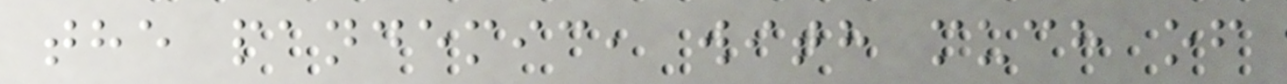the pandemic, with much of
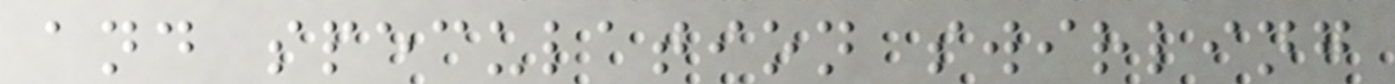and speculation swirling
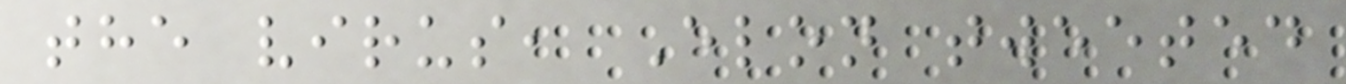the virus, Elon tweeted
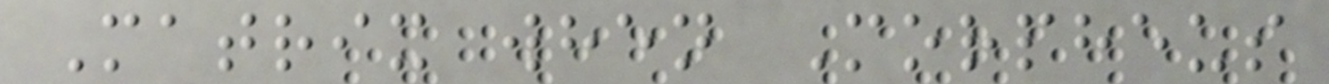Matrix when Morpheus
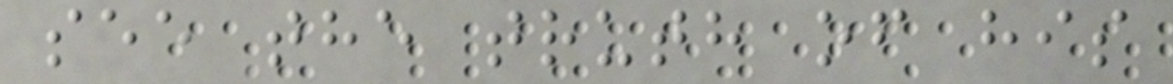see the truth of his
